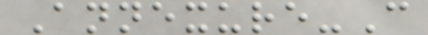Annexure-C
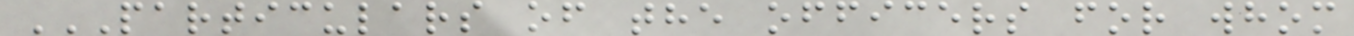PARTICULARS OF THE OFFICERS FOR WHOM
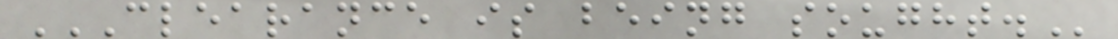CLEARANCE IS BEING SOUGHT.
